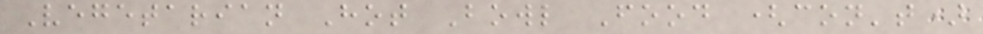Vegetarian Hot Bowl Food (con't)
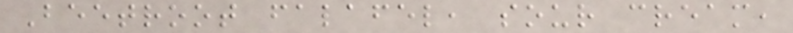Beetroot falafel, sour cream,
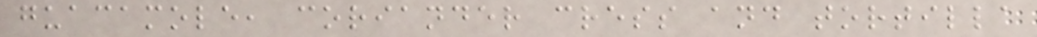guacamole, coriander cress and tortilla
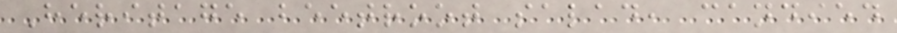Heritage beetroot salad, candied
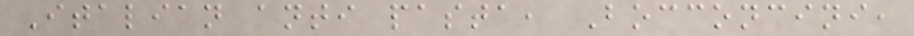Italian anti pasta, Bocconcini,
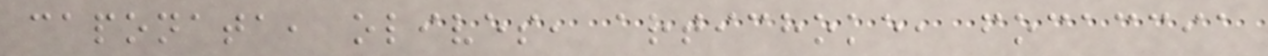caponata, olives, artichoke, focaccia
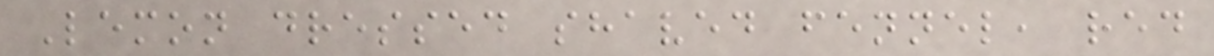Lemon dressed shaved fennel, red
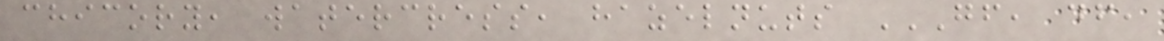chicory, watercress, hazelnuts GF, DF,
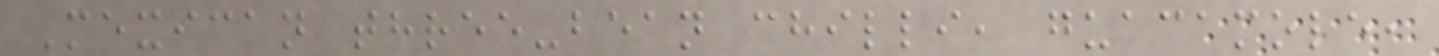Mexican three-bean chilli, guacamole,
